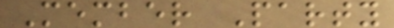Member Party
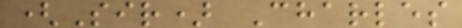(Sir) Charles
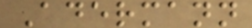Adermann
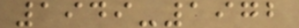1949-1972
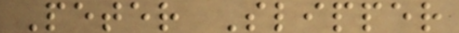Peter Slipper
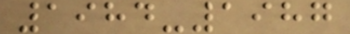1984-1987
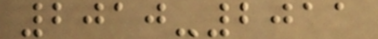2010-2011
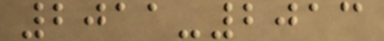2011-2013
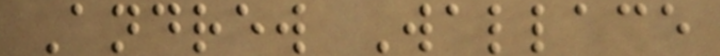Andrew Wallace
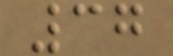37
